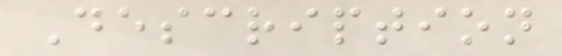Description
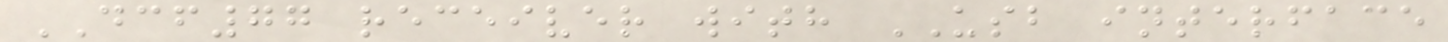DCF77 receiver with USB interface
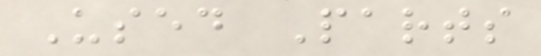Used Parts
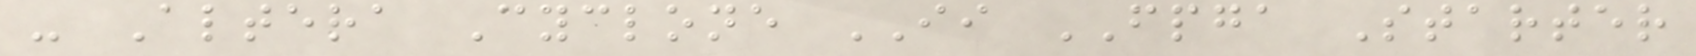- Altera Cyclone II FPGA Starter
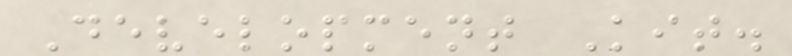Development Kit.
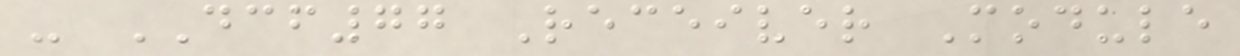- DCF77 Receiver Module
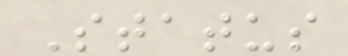Status
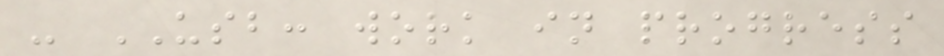- USB: work in progress
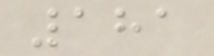181
